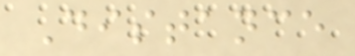Distance
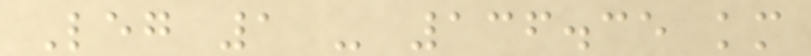Leg 1 - 136.35 km
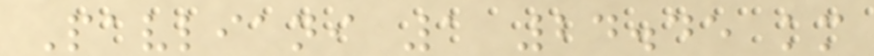Pavliani 1 24.45 km
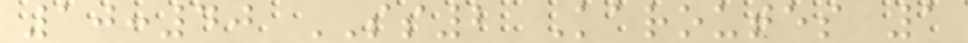10:40 SS2 Karoutes 1
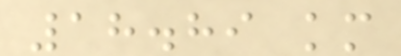18.89 km
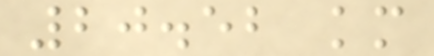20.52 km
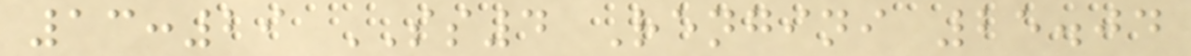13:29 SS4 Rengini 25.04
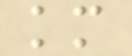km
